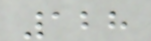128
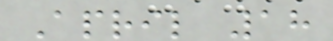April 18
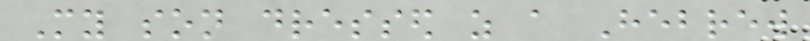My son dressed as a Hebrew
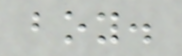boy.
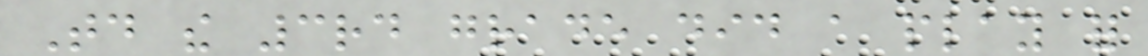Today the 3rd grade did a play for
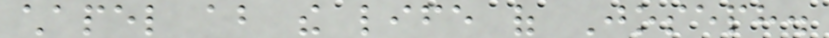chapel about the life of Joseph.
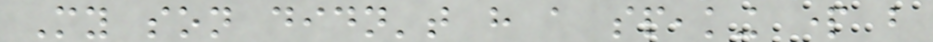My son didn't have a speaking part but
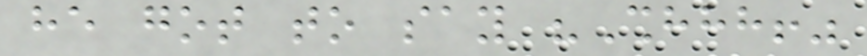he got to say "Shhhh!"
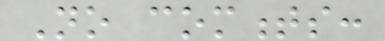No comments:
